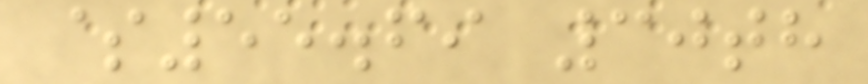$55.69 30th
